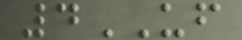4UF
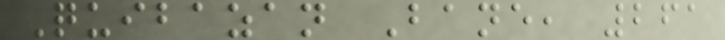Quibazan Bane, 261
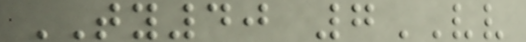TY40 7VV
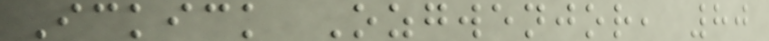Ickick Ozgwenjor, 80
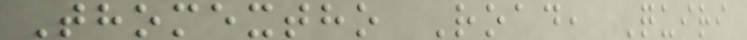Thomextho Road, Quiri
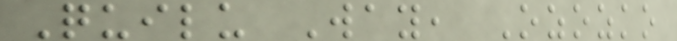Quilu Way, Ozozko
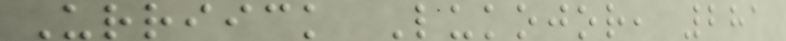Urriick Lukojor, 281
